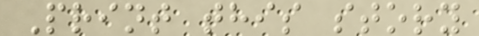Print this story
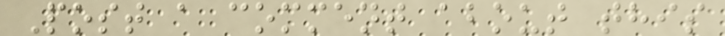Post a comment about this
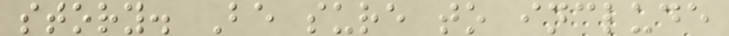story. Be sure to include
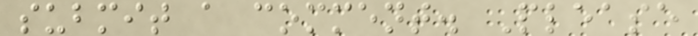submit a comment. Please
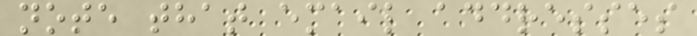note that email addresses
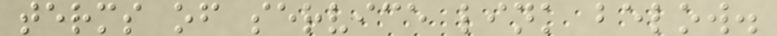terms of service link below.
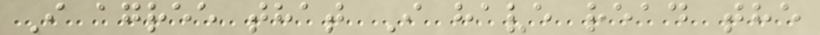I agree that I have read the
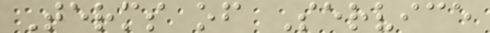Terms of Service
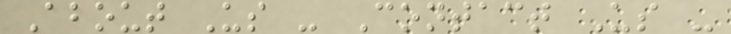About Us - Contact Us -
